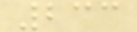233
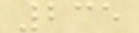235
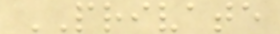PRIVATE
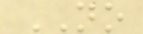NO
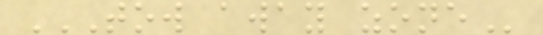TOW AWAY ZONE
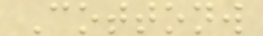Cottonw
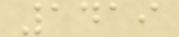1419
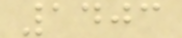1403
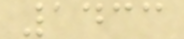1433
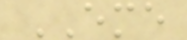EME
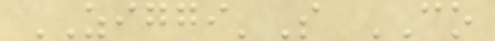ZIGGI'S CO
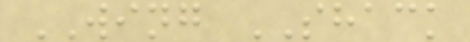WING SHACK
